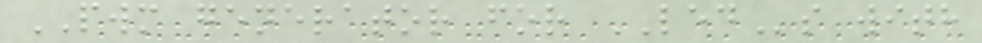PWM generator for LEDs with
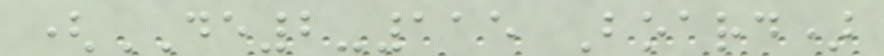(DE2-115 Board)
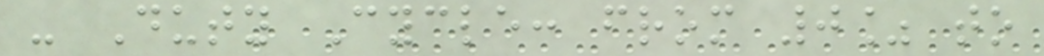- Duty Cycle: from 0% to
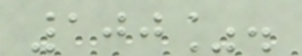100%.
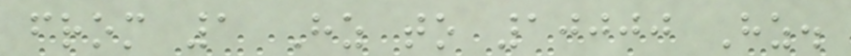from 1 Hz to 10000 Hz.
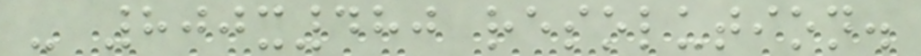- 800x480 resolution.
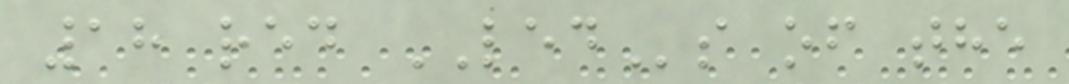18 red LEDs of the
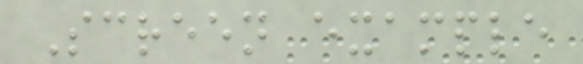Screen example
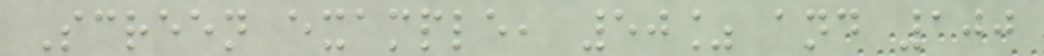Screen example, 50% and 100
